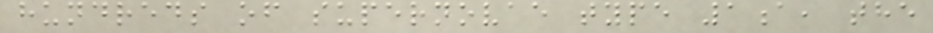hundreds of supernovae type 1a, the
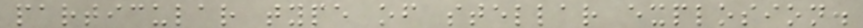particular type of stellar explosion.
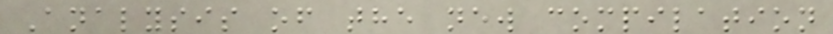Analysis of the new compilation
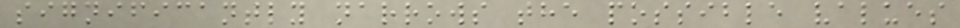significantly narrows the possible values
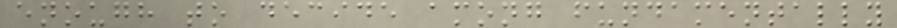enough to decide among fundamentally
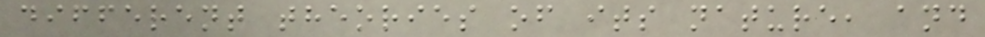different theories of its nature, and
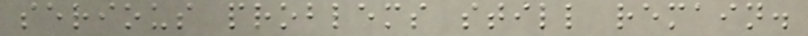serious problems still remain.
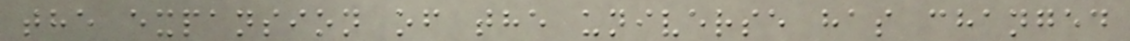the expansion of the universe has changed
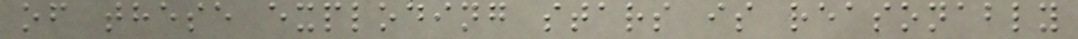of these exploding stars is reasonably
